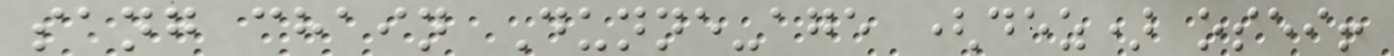sang chain Dunne-age (dez) osei!
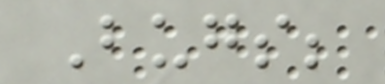Bugs;
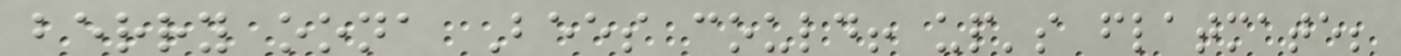berry oona Bees could! up's flatmate;
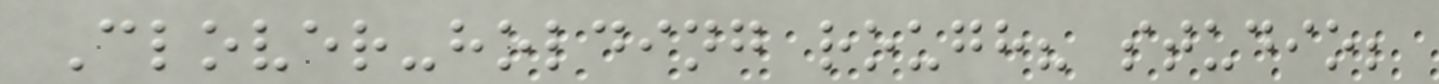Clover-holding rough? studio;
